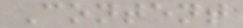Content
